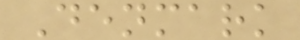Denmark
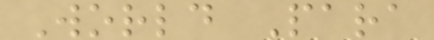World Para
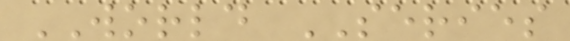WORLD SERIES
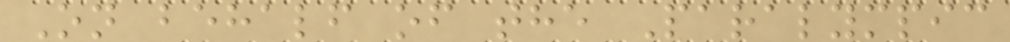On behalf of the Paralympic
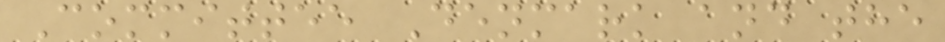Committee Denmark and the
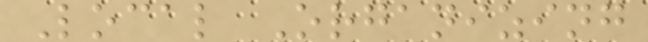Local Organizing
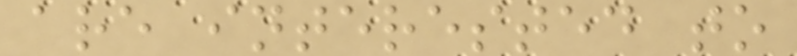are interested to
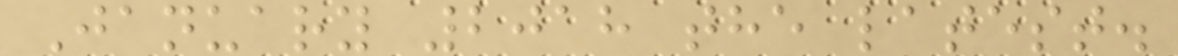January 2018 the latest.
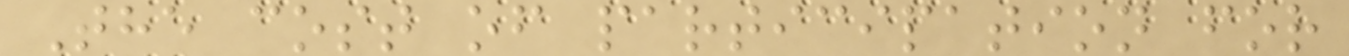The cost of participation for
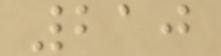210
